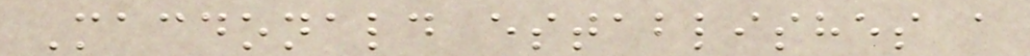Macdonald establishes a
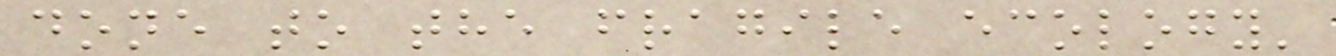done to the fragile ecology'
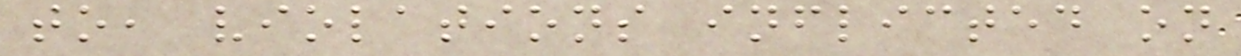to, violations inflicted on
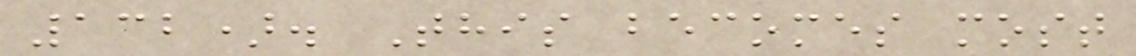132). This becomes most
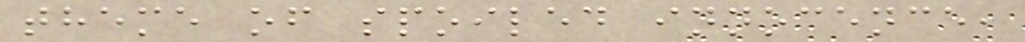theme of spoiled innocence,
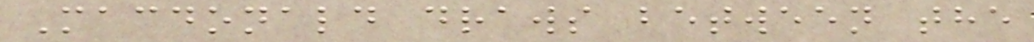Macdonald draws between the
